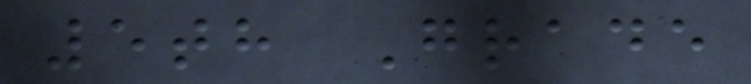5th Grade
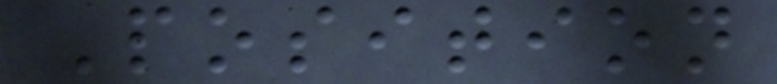Position
